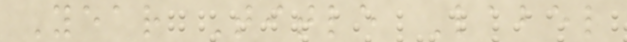Year Title Label
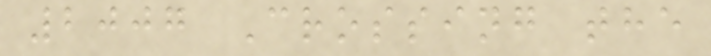2007 Crossing the
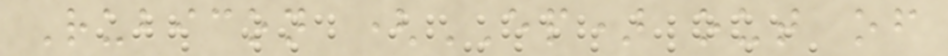Rubicon (EP) out of
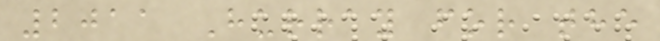2011 Hurray for the
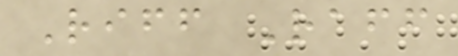Riff Raff
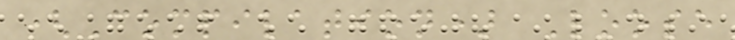(Compilation) Loose
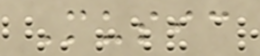Music
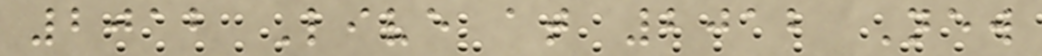2012 Live at 2012 New
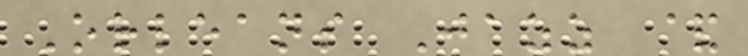Orleans Jazz &
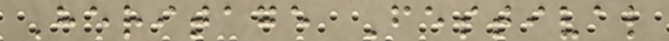Heritage Festival
